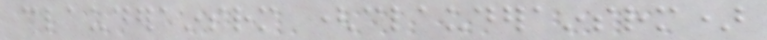clauderainsrm (clauderainsrm)
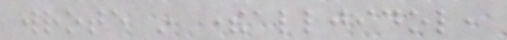wrote in therealljidol,
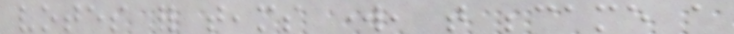votes for teams work, that became a
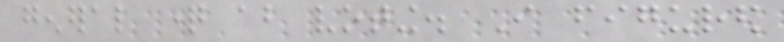general question about voting. I figured
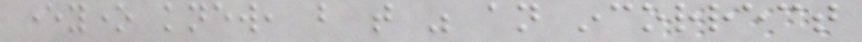everyone knew, but that was an incorrect
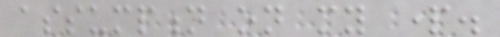assumption on my part.
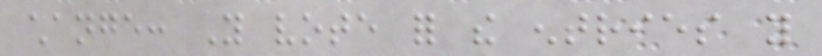change: You vote for the entries you
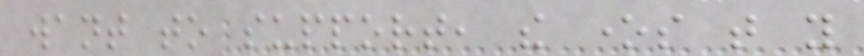want to support, the ones that you
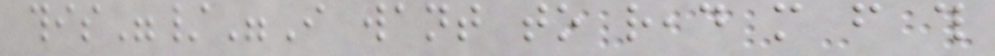this"/"I want to read more from this
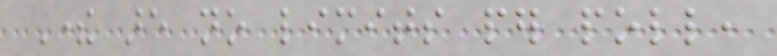There are no limits per poll,
